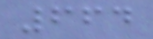664
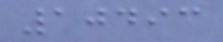10493
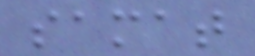samat
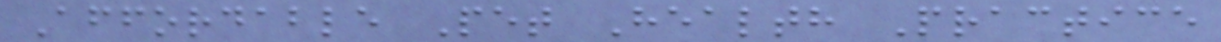Affordable Pet Health Practice
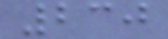230
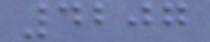4207
